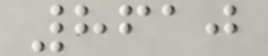8610
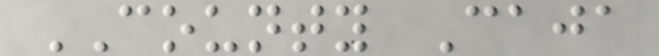COUNTY Caja
